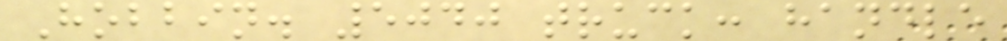Hobbin. 5040 truck: handle
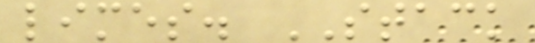limes. STACK
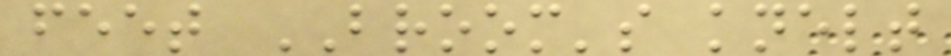feet BROOM's knelt
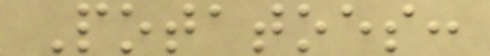Potatoes:
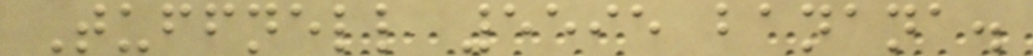Tuffnell 5595 banana.
